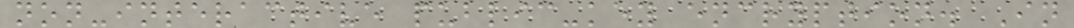non-interactive public-key encryption. In
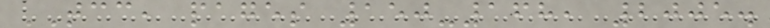TCC, pages 150-168, 2005.
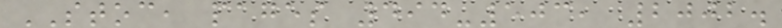STOC, pages 494-503, 2002.
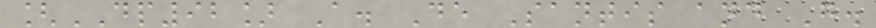[DP92] A. De Santis and G.
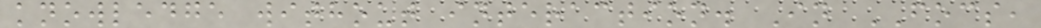knowledge without interaction. In FOCS,
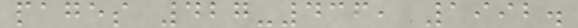pages 427-436, 1992.
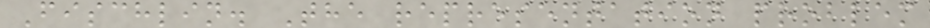Fischlin. The representation problem
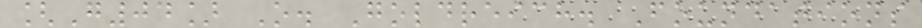[G04] O. Goldreich. Foundations
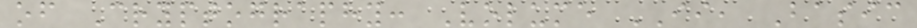of Cryptography: Volume II, Basic
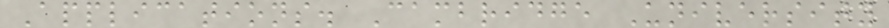Applications. Cambridge University
